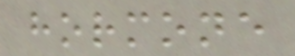hormone
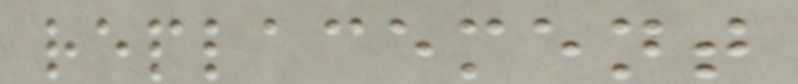replacement
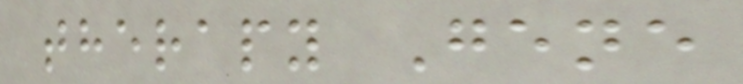therapy Gene
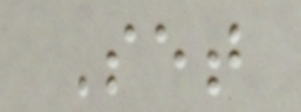Set
